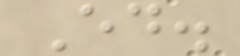Ed.
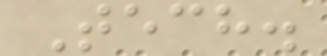Tech.
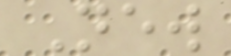New
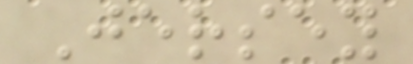Jersey
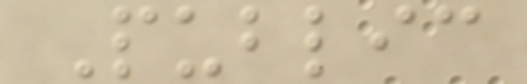Public
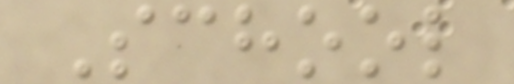School
